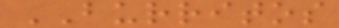BURRITOS
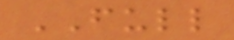FULL
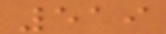519
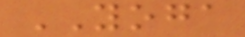YOGA
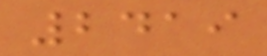2419
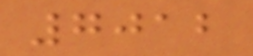7012
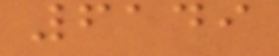6149
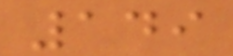149
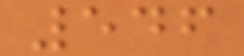546
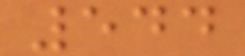544
